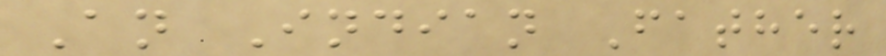An Indian Father
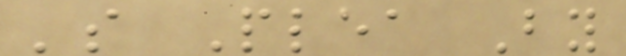's Plea By
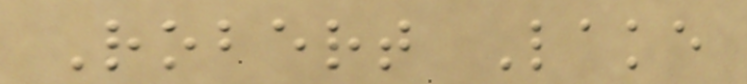Robert Lake
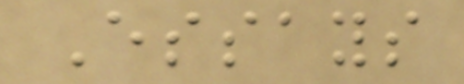Essays
